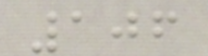106
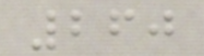260
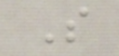S
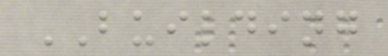BUILDING
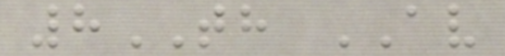8TH AV
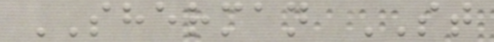SHERMAN ST
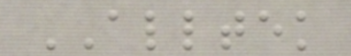ALLTEK
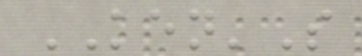KEN'S
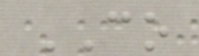CO
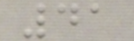41
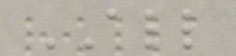ALL
